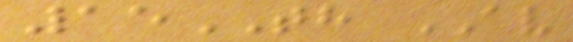15TH AV
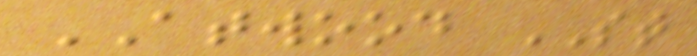ATWOOD ST
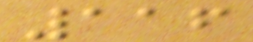116
